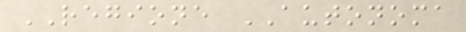REGIONE AUTONOMA
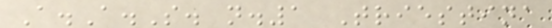A.A.S. n.1 Triestina
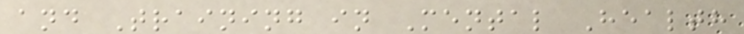and Training in Mental Health
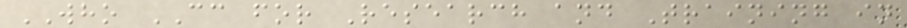WHO CC for Research and Training in
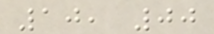10, 00
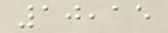10,15
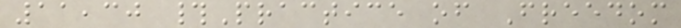11,30 #Practice of Freedom
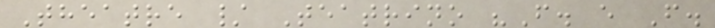Theatre / Teatrino "F. e F.
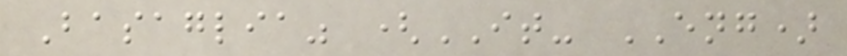Basaglia" (IT- ENG)
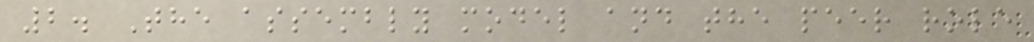2. The assembly model and the peer role
